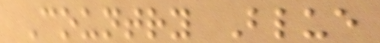Country Blue
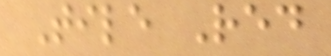Tile Red
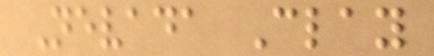Nevada Clay
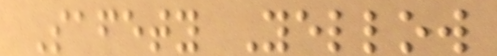Safety Yellow
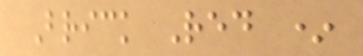Brick Red *
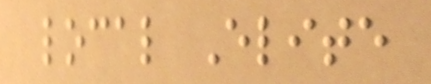local Elite
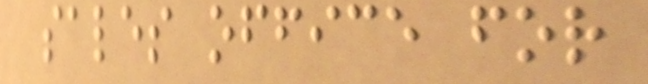sales office for
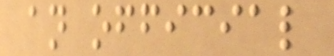an official
